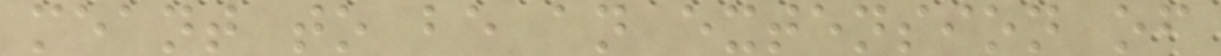meant to be an extension of
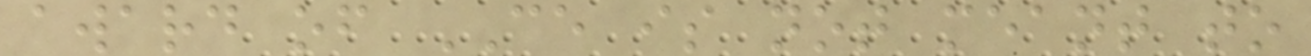award of CE is not meant to
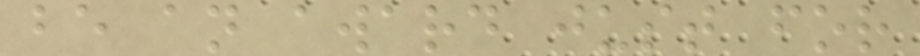be an award just for
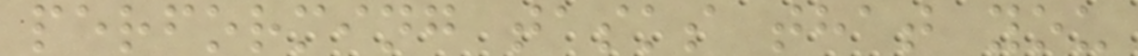performing tasks that you
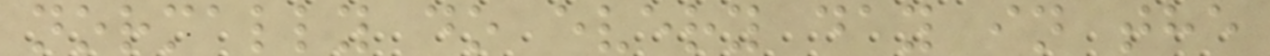normally do every day in the
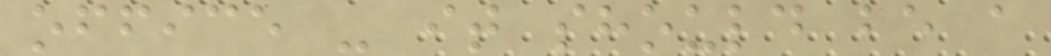office - it should be a
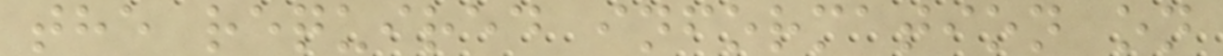the required information on
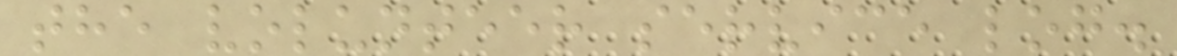the volunteer service log.
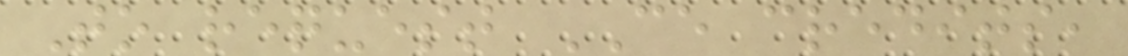To request CE credits,
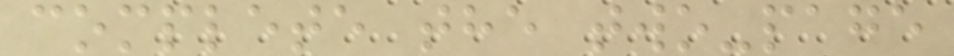complete the two-page
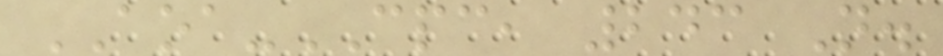AOA-CPC, 243 N.
